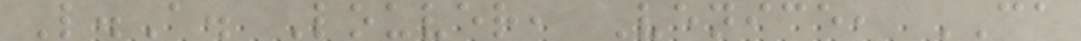L.A. Louver, Venice, CA
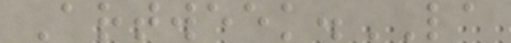Artweek.LA
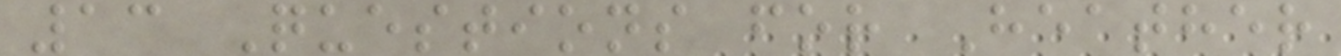13 Questions for Heather
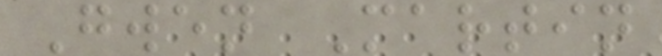Gwen Martin
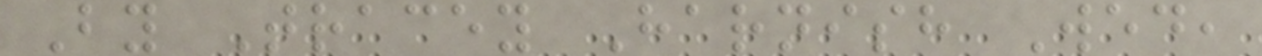By Tracey Harnish Wed,
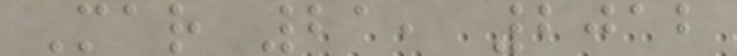Mar 21, 2012
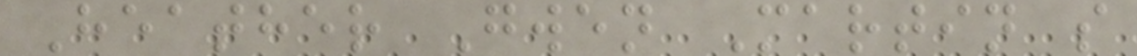Heather Gwen Martin s
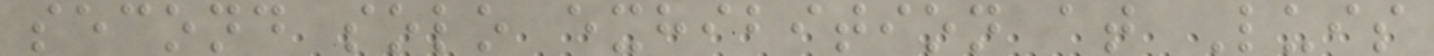second solo exhibition at Luis
